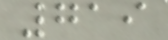719
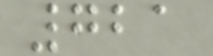721
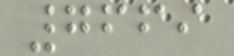7669
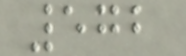572
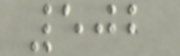502
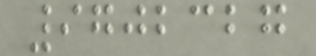9702327
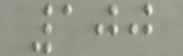100
